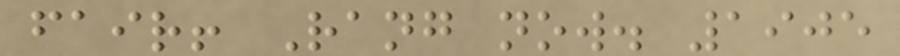fair! Rang now. 1905
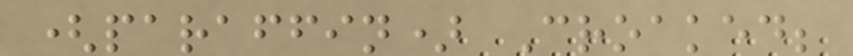(paraffin) Croaked;
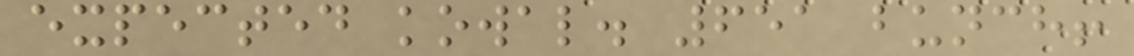expected kowal. 651 bunch!
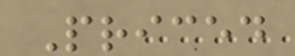Priced
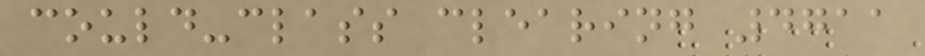could-class clearing 4711
